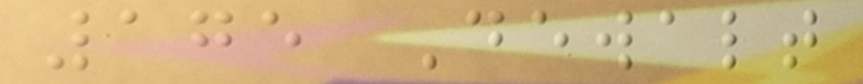175 Dewalt
